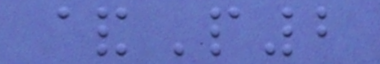&P2
